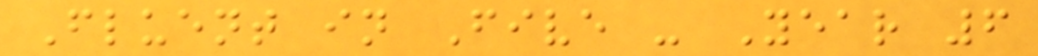Fluent in Five - Year 6
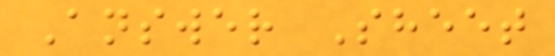Answer Sheet
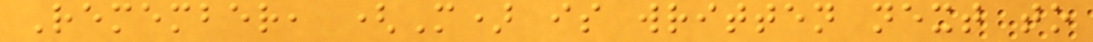Remember, (M) is written next to
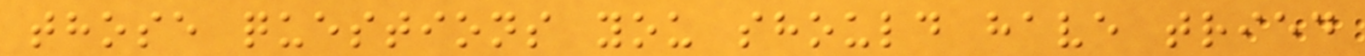those questions you should have tried
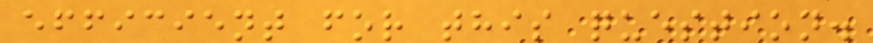efficient for this question.
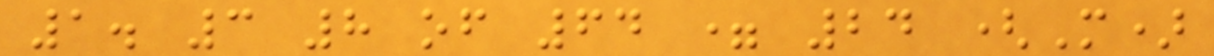1. 3 8 of 64 = 24 (M)
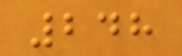248
